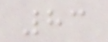83
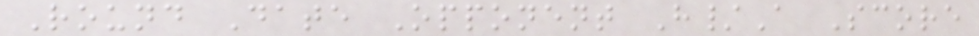Round Date Opponent H/A Score
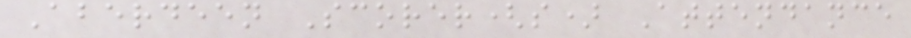Aberdeen Scorer(s) Attendance
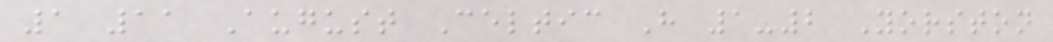1 11 August Celtic H 1-2 Yorston
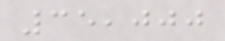35,000
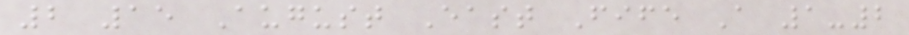2 15 August East Fife A 1-2
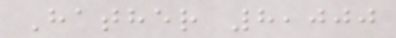Hather 8,000
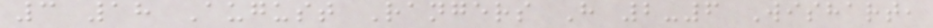3 18 August Rangers H 2-6 Wishart,
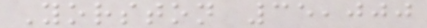Yorston 35,000
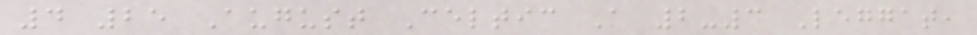4 25 August Celtic A 2-3 Leggat,
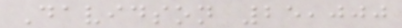Davidson 25,000
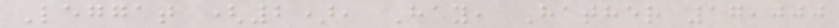Leggat (2), Hay, Hather 17,000
